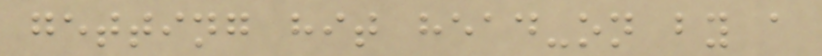getting hit head-on by a
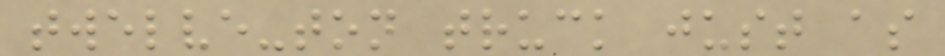twelve-ton truck just as
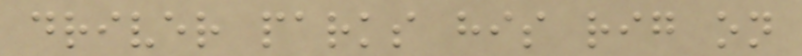driver parks his rig on
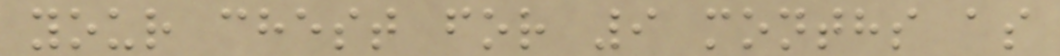your chest for 9 months as
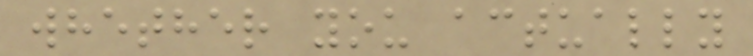whether you actually
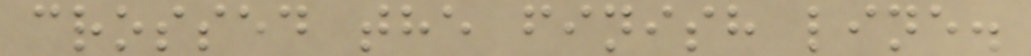crossed the finish line.
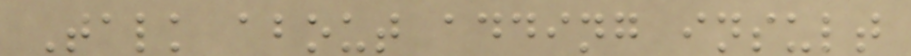Talk about adding insult
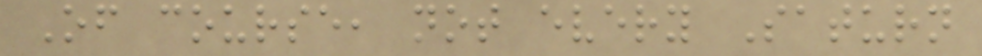Of course, not every Saturn
